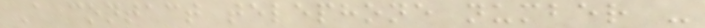A contact telephone number -
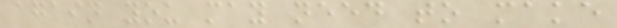again you may need to make
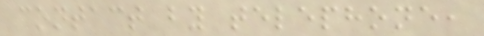contact by telephone,
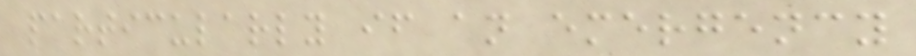particularly if an emergency
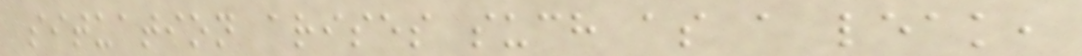situation arises such as a leak,
